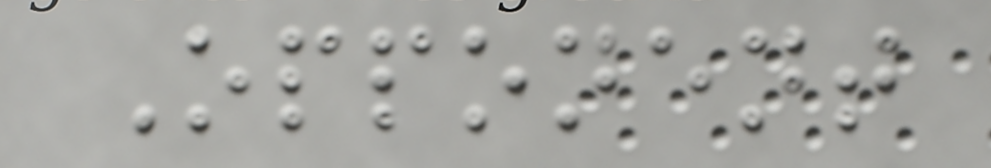Opponent
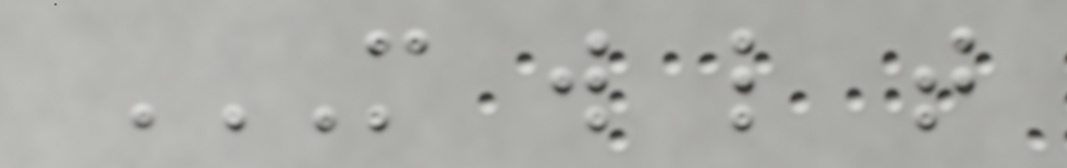M W L T
